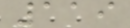119
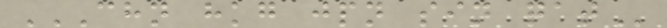CHN HKG JPN SIN QAT
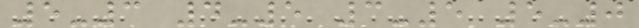5-3 4-5 3-5 5-0
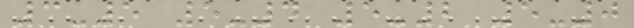3-5 5-4 5-2 5-0
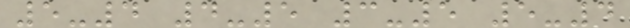5-4 4-5 3-5 5-4
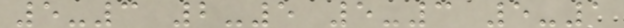5-3 2-5 5-3 5-1
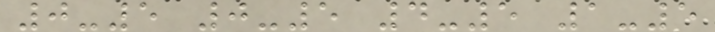0-5 0-5 4-5 1-5
